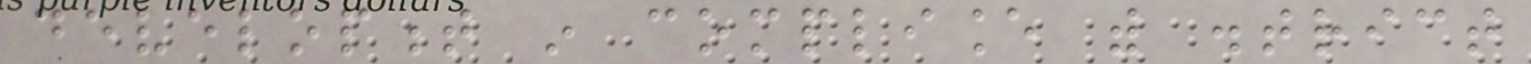development in compliance with district
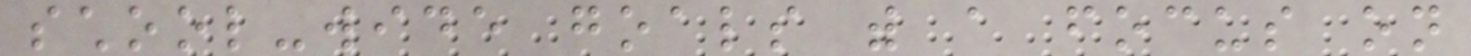school-wide goals with a focus on
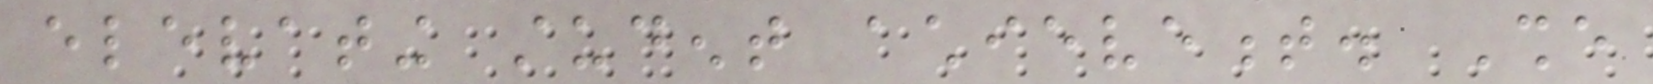elevating student achievement. She
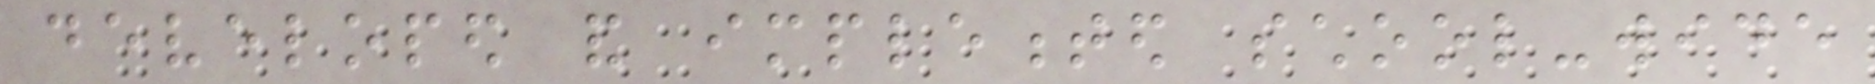developed and implemented school-wide
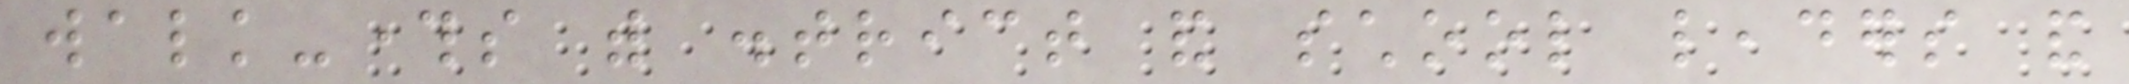walk-throughs with district and school leaders and
